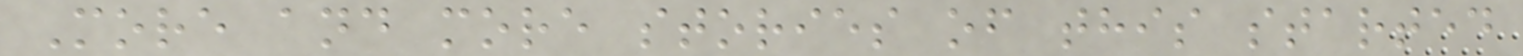More and more stories of this started
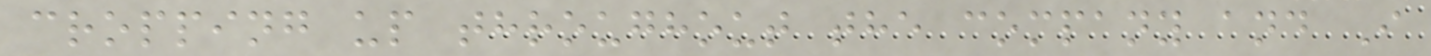cropping up throughout the company and I
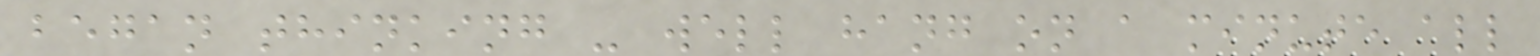began thinking - well hang on a minute all
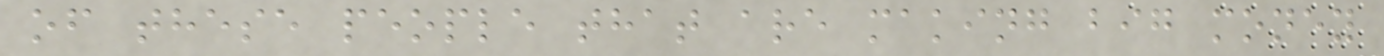of these people that are making big money
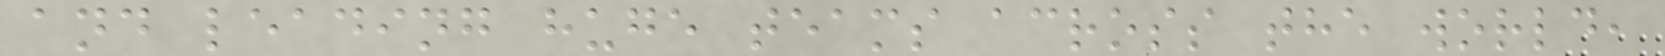and leading huge teams across the world,
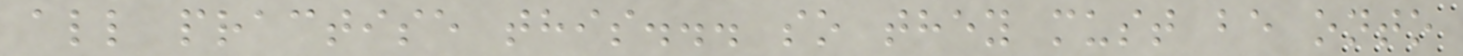all practise this... so they must be onto
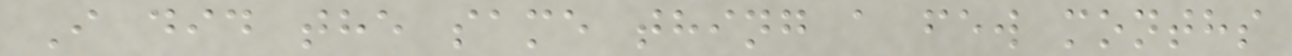I did the same thing a few months
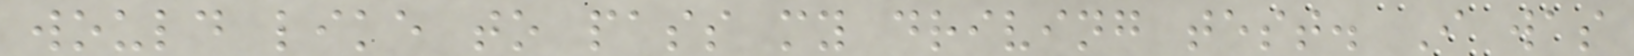would like to pass my driving test. I was
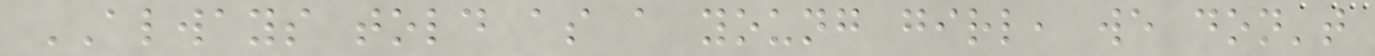ALWAYS told as a young girl, we don't
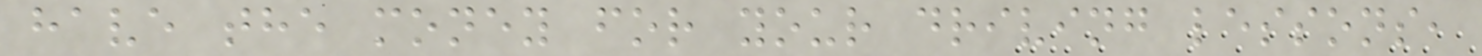have the money for your driving lessons,
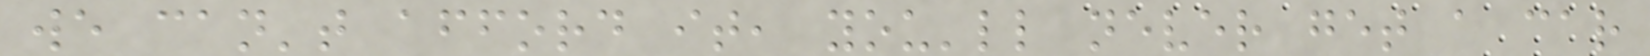we can't afford it, you'll never get a car
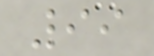99
